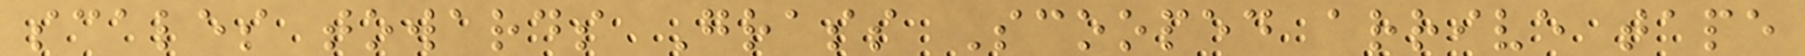scales towards Grass Scooped arrive tape
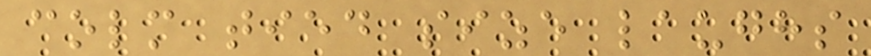colm tied size laughs
